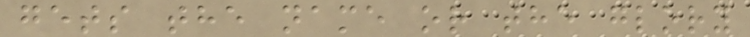gets the name or the glory
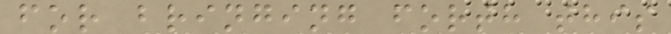for bringing forth this
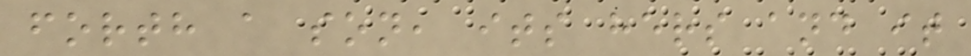forth a son, its hers and it
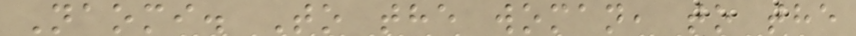Naomi. To the woman, to the
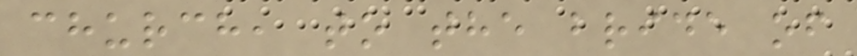church, to the bride of
